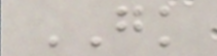GK
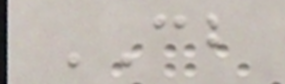CB
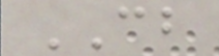CB
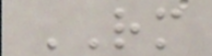RM
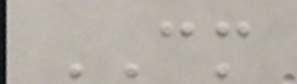CM
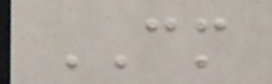CM
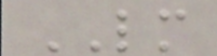LM
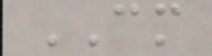CM
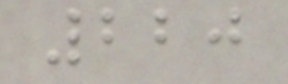220
